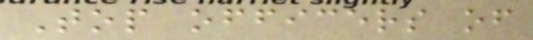Top officers of
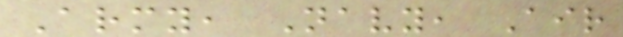Army, Navy, Air
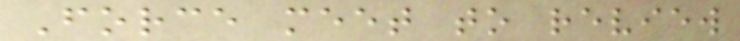Force meet to review
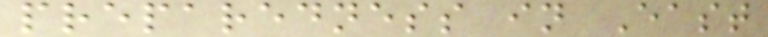preparedness in East
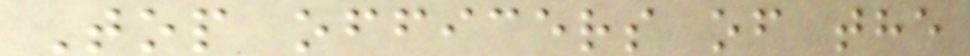Top officers of the
